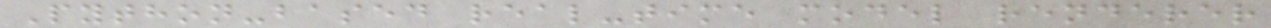Python-based real-time model renderer
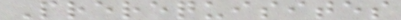Prerequisites
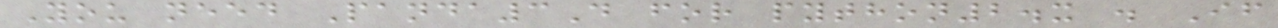You need Panda3D for python2.x . If
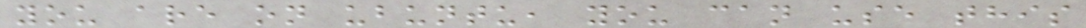you are on ubuntu, you can use this
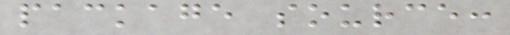package source:
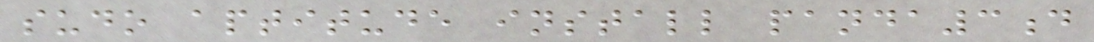sudo aptitude install panda3d
